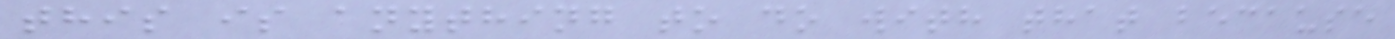this is anything to do with that because
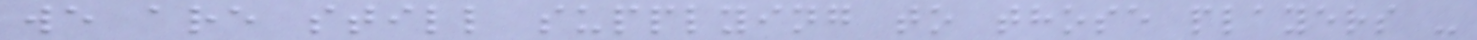we are still supplying to those players -
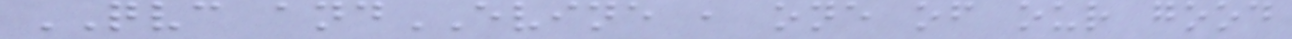QVC andEVINE , one of our good
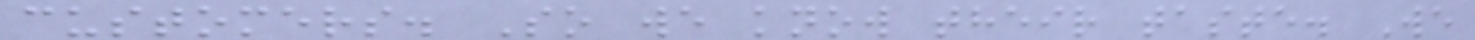customers. So we know their taste. We
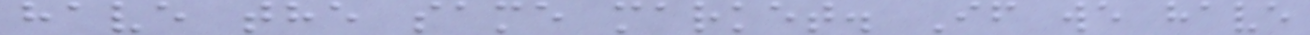have the same market. If we have
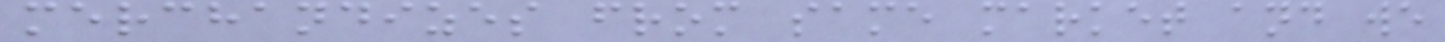merchandizes from same market and we
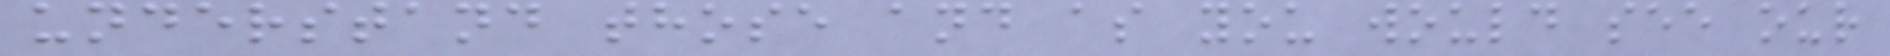understand those and as you would see our
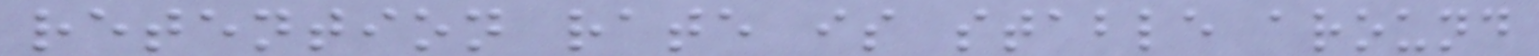retention rate is stable around
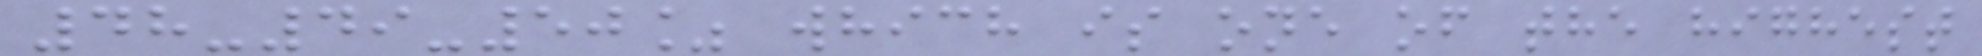48-49-50% which is one of the highest
